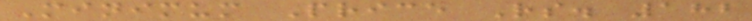Minimum Price Rs. 182
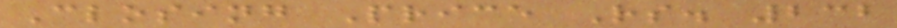Closing Price Rs. 232
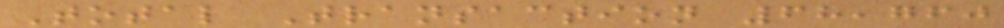Total Transaction 68,760
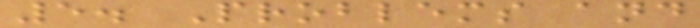5. Problems and
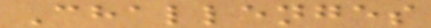Challenges
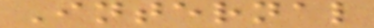Internal
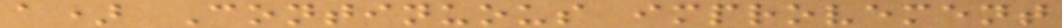a) Continuous improvement
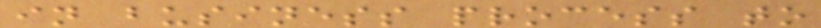in business process to
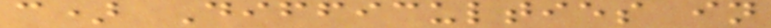c) Difficulties in
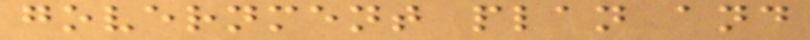government plan and
